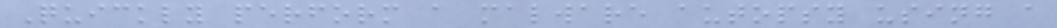Quickly perform a malware autopsy using a
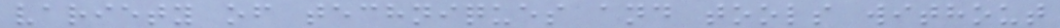variety of techniques and tools without
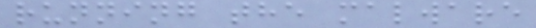running the malware
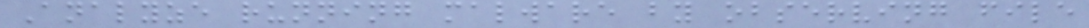Analyze running malware by observing file
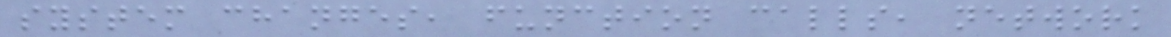system changes, function calls, network
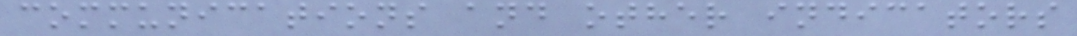communications and other indicators
